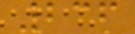236
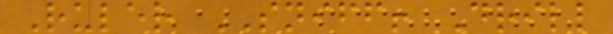Ruler SNIFF! Drill
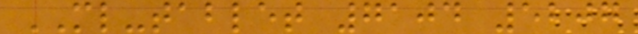ML-tablet 7104 5207
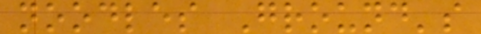noodles Ground's
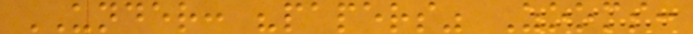UNDER: "papers" Zooms:
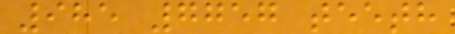985 7757 teeth
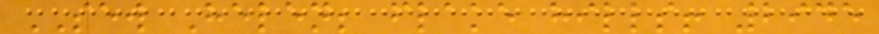SEW Helen; flake hills! 2945
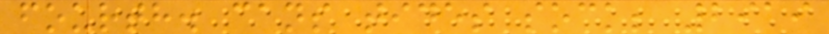fourth. cans tides sock; 2919
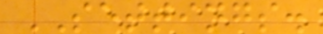SETTINGS.
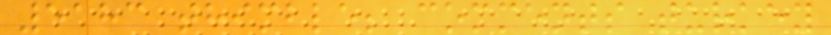5183 thimble; comments turkey
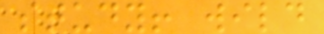study! wild
